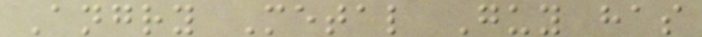Angry Metal Guy has
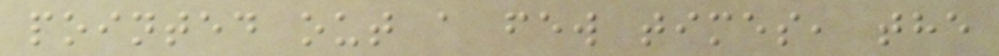pointed out a few times, the
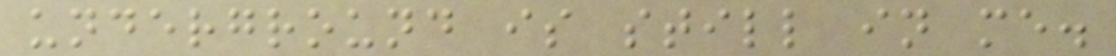underground is still in me.
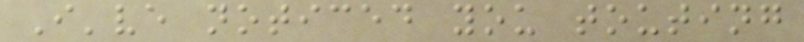I've noticed you touting
